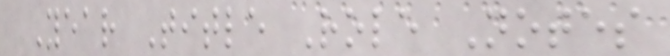Year Title Role Notes
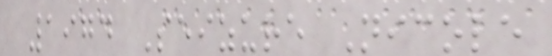1974 Seizure Nicole
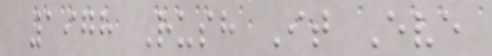1978 Rush It Eve
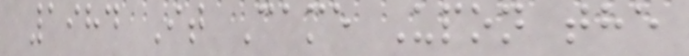1984 It Came Upon the
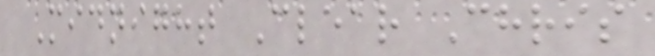Midnight Clear Chris
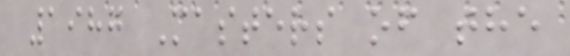1987 Masters of the
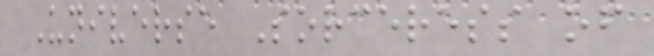Universe Sorceress of
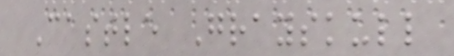Castle Grayskull
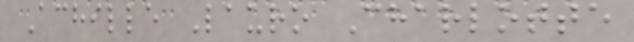Achille Lauro Charlotte
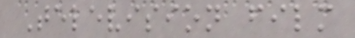Television film
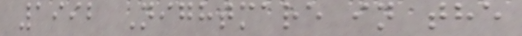1992 Nightmare in the
